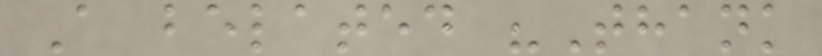A belated "Thank
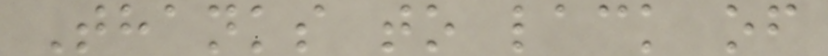Thanks to lack of
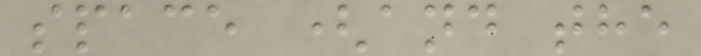space (and the
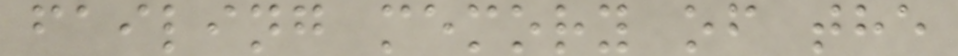failing memory of the
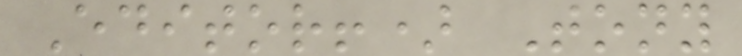Editor!) Tony
